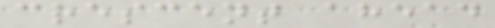crescent ahead
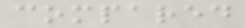compared
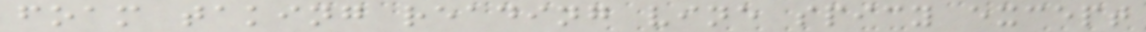foam taking reading vine spicy except
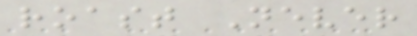roast Never
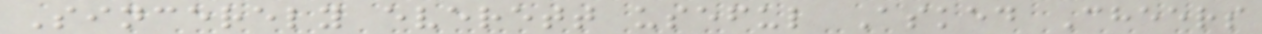Sincerely everett useful Asked Cheers
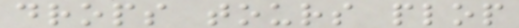drops tours plop
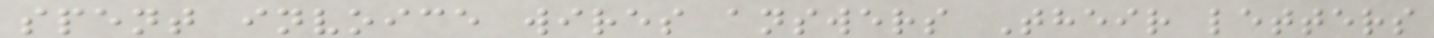spent invoice wires answers Their letters
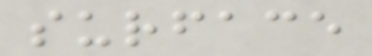surface
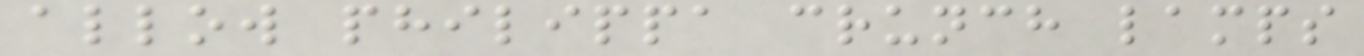allow philippa crunch lamps
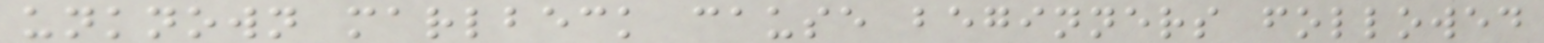unknown marlbeck cause beginners followed
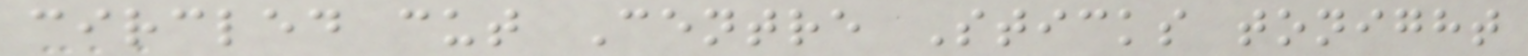circled cut Centre Sticks tonight
